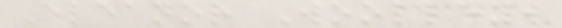Eleanor Woolley,
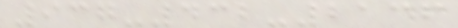937-432-2136
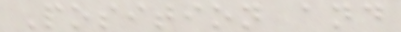Position and
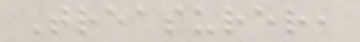Treasurer,
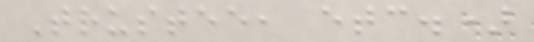Trustee, etc.)
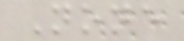None
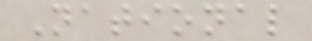National
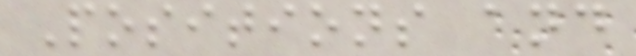Positions and
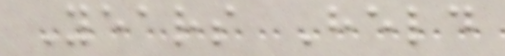Years Held
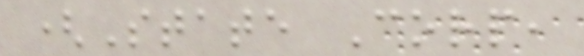(State Corp,
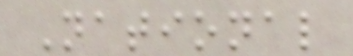National
